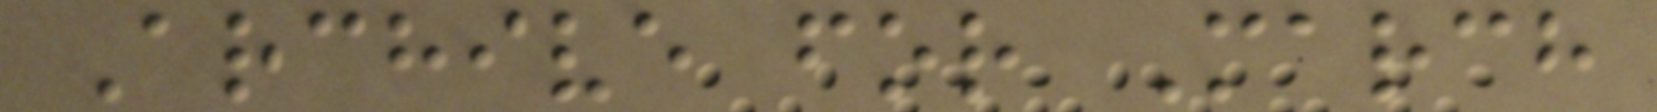Archive for March
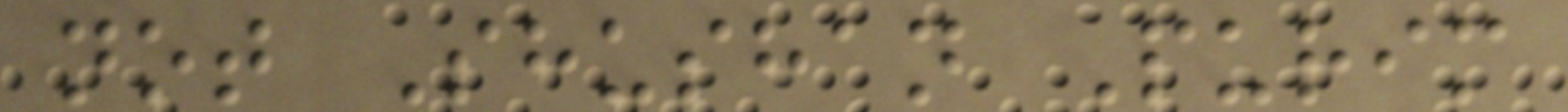not Shushan Purim
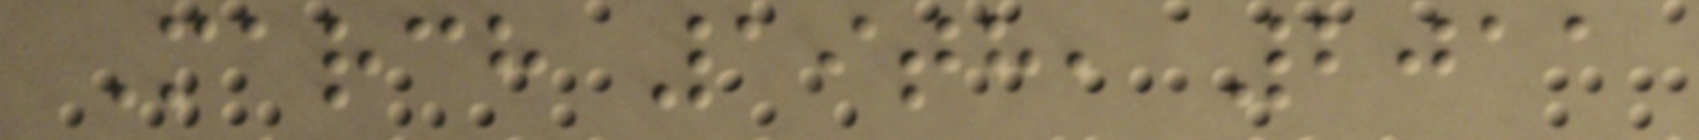March 19th, 2011
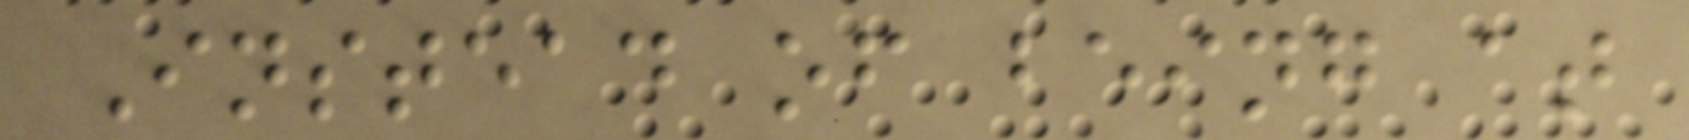Instead of being at
